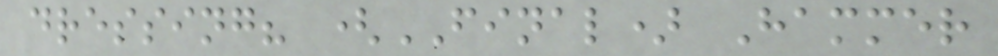dressing? (FINAL) Hammer
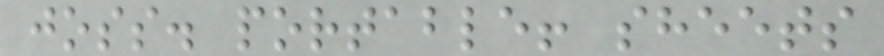joss. portable! sheets
